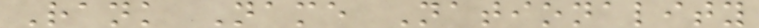Rank Name Nationality
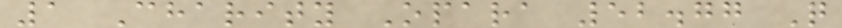1 Charity Opara 52.77 Q
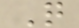Q
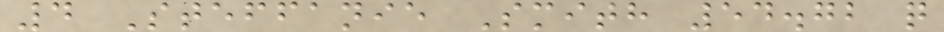4 Steffanie Smith 54.72 q
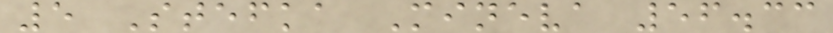5 Stefka Mineva 56.33
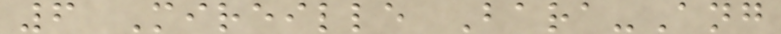6 Mireille Bara-Ang
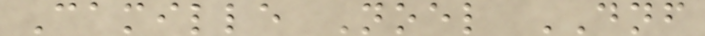Camille Noel DNF
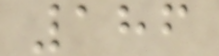186
